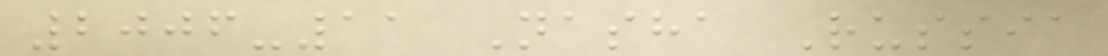2006-11 Nasha Russia
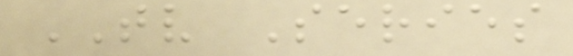TV Series
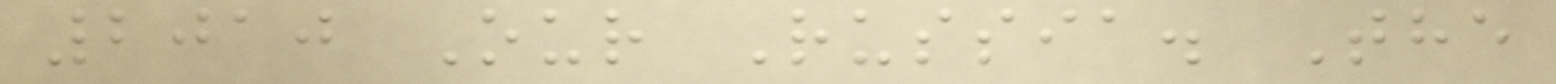2010 Our Russia. The
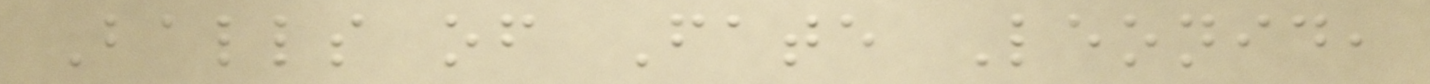Balls of Fate Leonid,
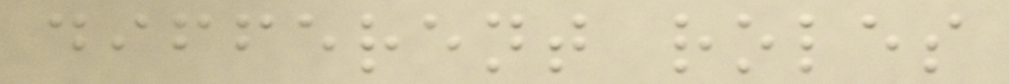different roles
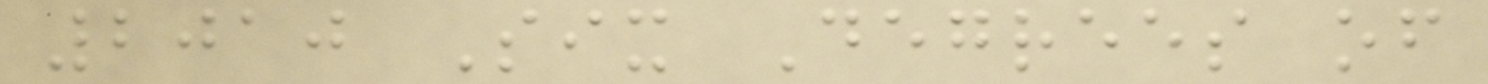2010 Six Degrees of
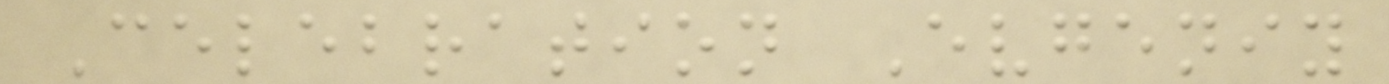Celebration Evgeniy
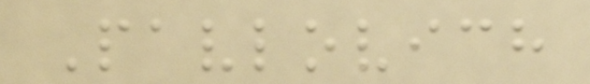Pavlovich
